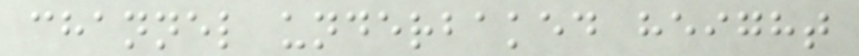channel underbaked height
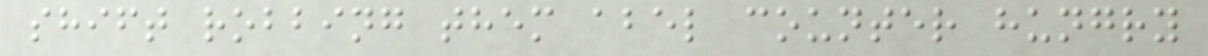shift robbing them abel counter hungry
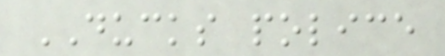DUCKS police
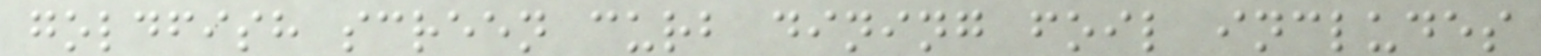goldfish screen curb dining foil includes
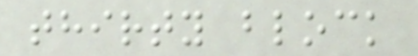thirty block
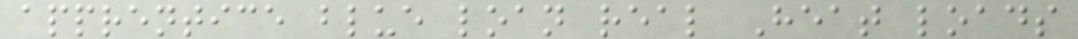apprentice blue loan real Heat loads
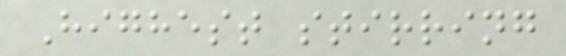Highest stirring
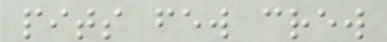pits few crew
